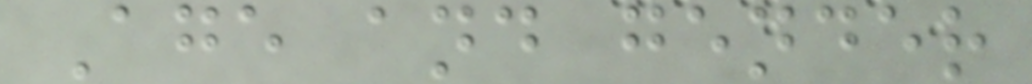Age and gender
